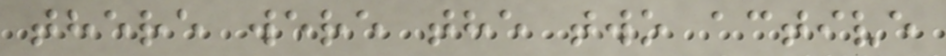there were the two active
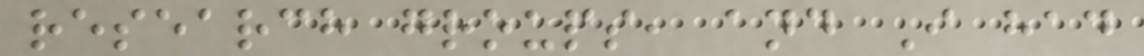research groups, and I had
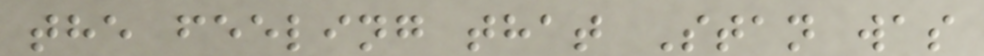the feeling that Stan was
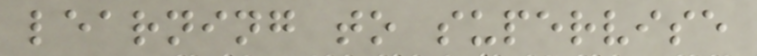learning to supervise
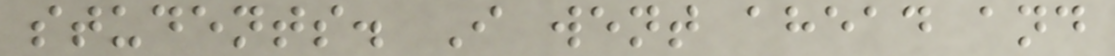students. I went ahead and
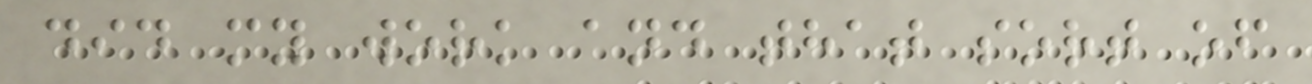did my work and that sort of
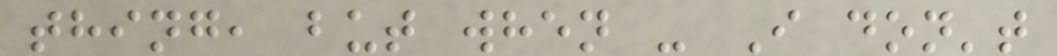thing, but when - I don't
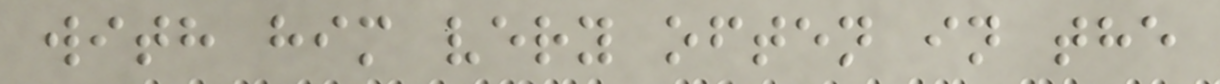with him very often in the
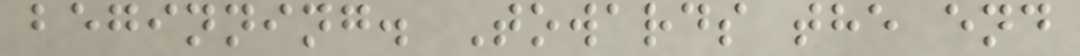beginning. Towards the end
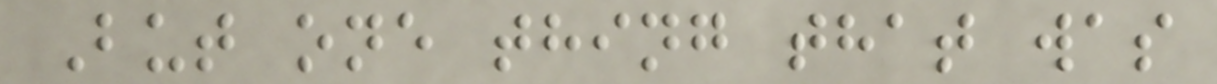But one thing that was
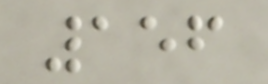156
